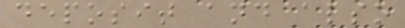deposit and also
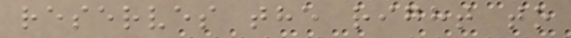reserves the right to
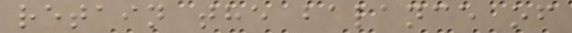retain the balance of
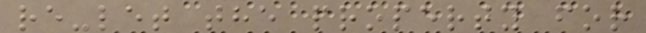re-let the property for
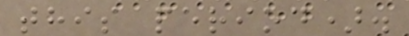this period).
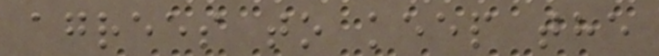agrees to keep the
